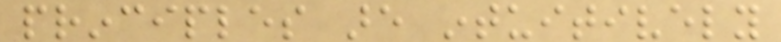principles are intuitively
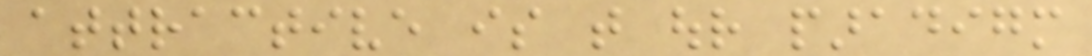attractive is that our paradigm
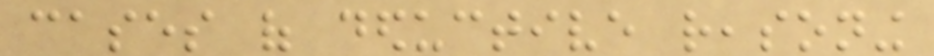cases of deductive reasoning
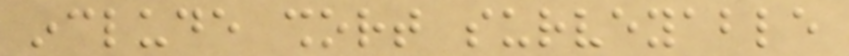include short surveyable
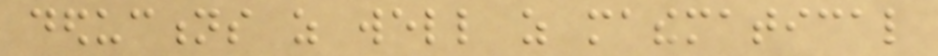deductions as well as mathematical
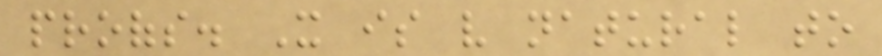proofs. It is very natural to
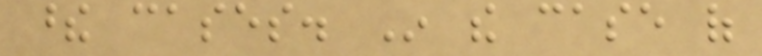these cases. In the case of
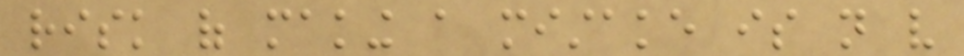risk of making a mistake is not very
